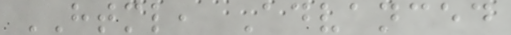HTML, Advanced
